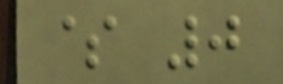$ 0
